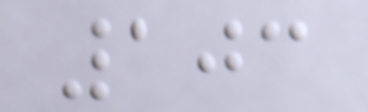103
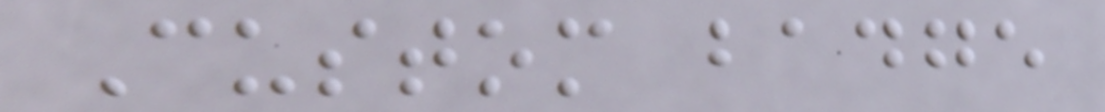Custom badge
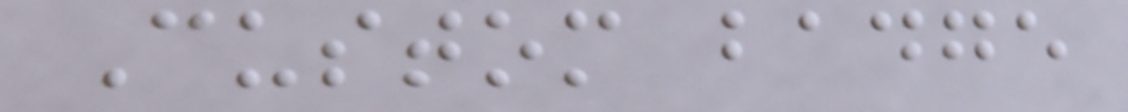Custom badge
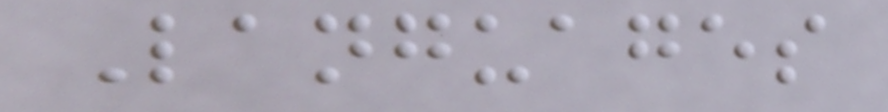Languages
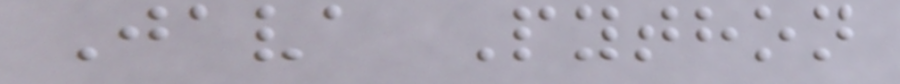Java Python
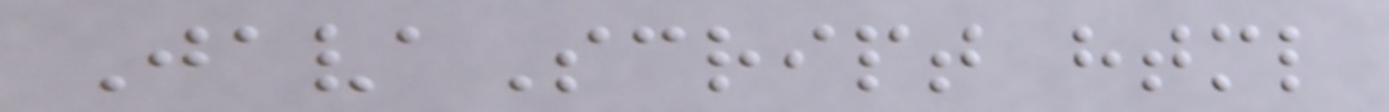JavaScript html
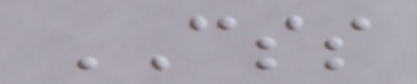CSS
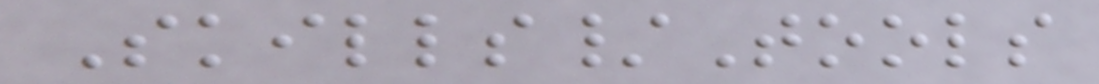Skills/Tools
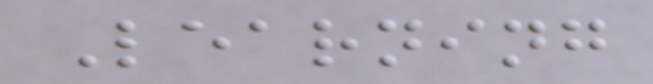Learning
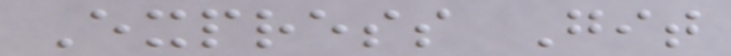Express Git
